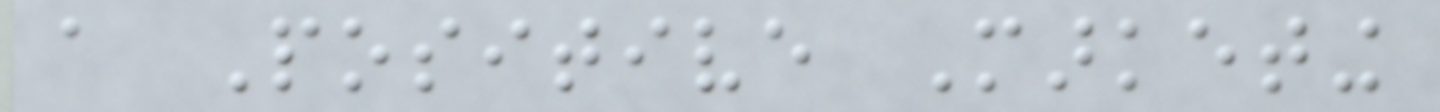a Positive Marketing
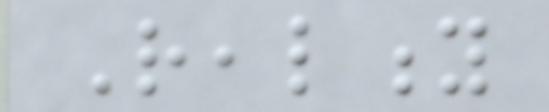Reality
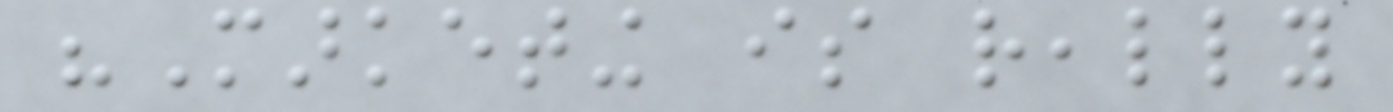"Marketing is really
